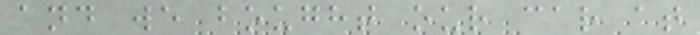and we bought our car at
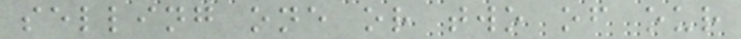selling one or two of our
